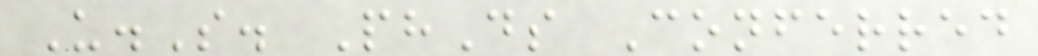U.S. PhDs Conferred
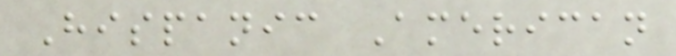Hispanic American
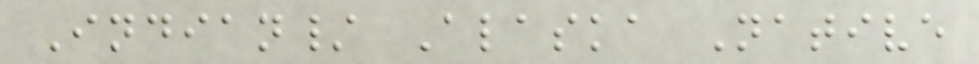Indian/ Alaska Native
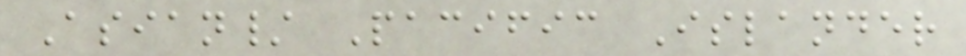Asian/ Pacific Islander
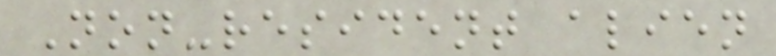Non-resident alien
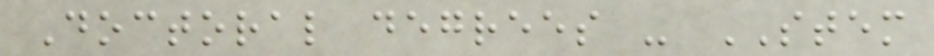Doctoral degrees - STEM
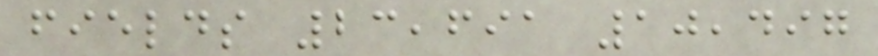fields 23,691 10,497
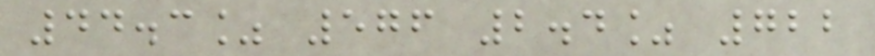44.3% 576 2.4% 722
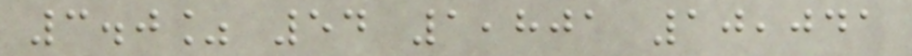3.0% 54 1,801 10,041
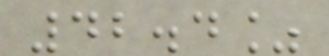42.4%
